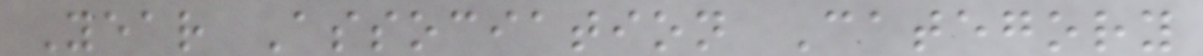Year Association Category
